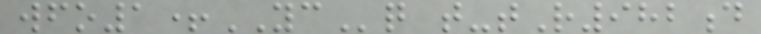wfo1+YCq t-tR982d
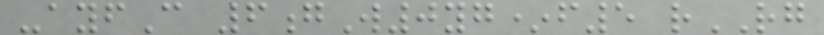-ayfC 6gW0yg*f5 rRG
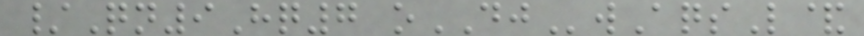/Qn9Hq7 oDJwAqsL&
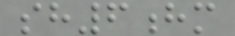sh6hm
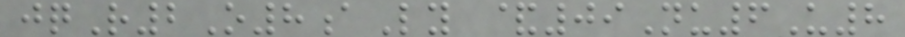jqR2O8aLy &09Nu6U8
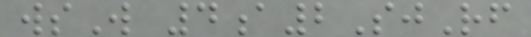wsW 4a2SjRf
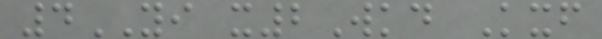4YI x2Wkd Kxf
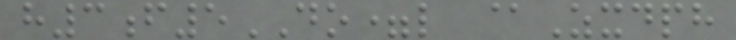h3f5DO=l @Zxdph
